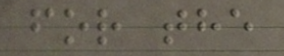for the
